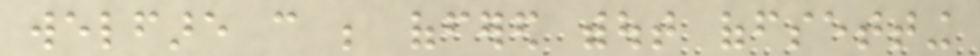welfare can be offered without offsetting
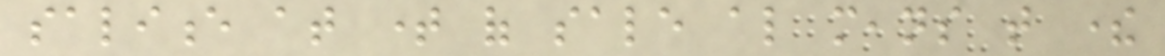salience at time of sale also means that there
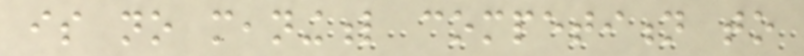is no meaningful competition to
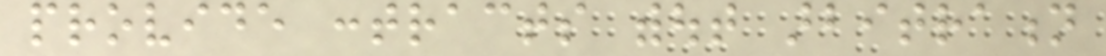provide contracts without arbitration
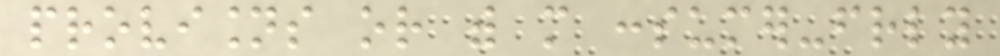provisions or with more consumer-friendly
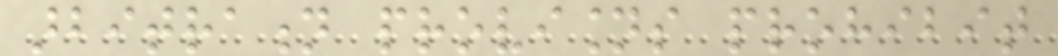arbitration provisions prohibit
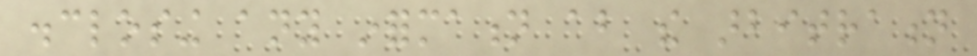disclosing any information about the arbitration
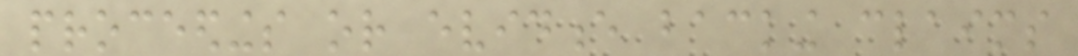proceedings or evidence backing claims
